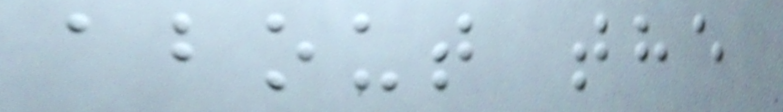about the
